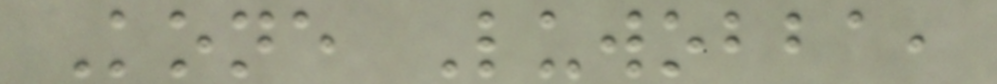Kone Luwobba,
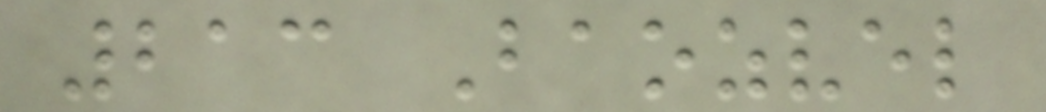213 Baozvel
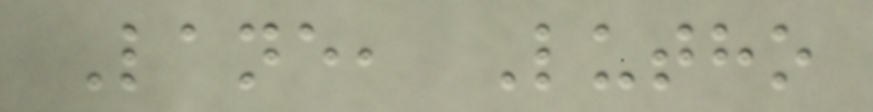Lane, Lutho
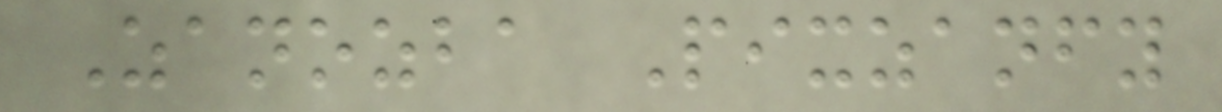Zanozba Pixzanfy
